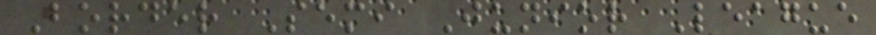Border Semi Junior League
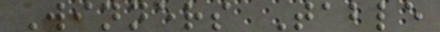Winners Table
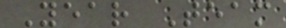Year Team
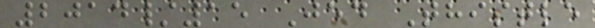2014/15 Jed Thistle
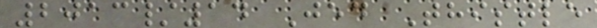2013/14 Jed Thistle
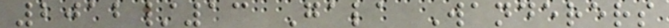2012/13 Gala Wanderers
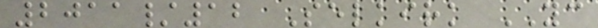2011/12 Selkirk YC
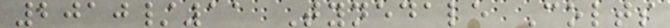2010/11 Tynedale Colts
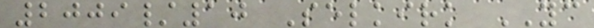2009/10 Selkirk YC
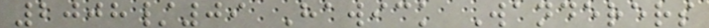2008/09 Hawick Wanderers
